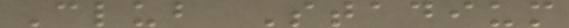Club Stadium
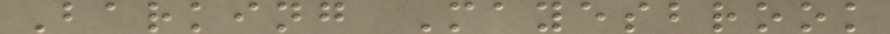Barking Mayesbrook
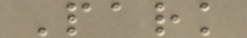Park
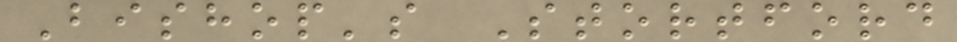Bishop's Stortford
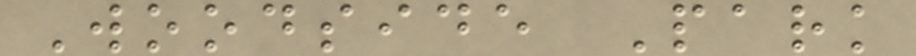Woodside Park
